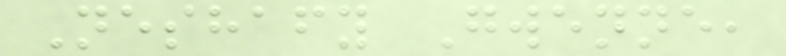Neshafy Gwenne,
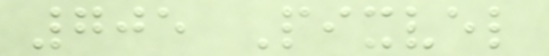705 Pixvel
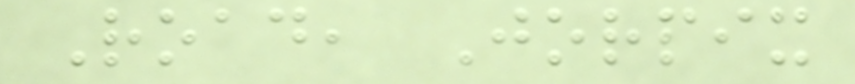Road, Jorpix
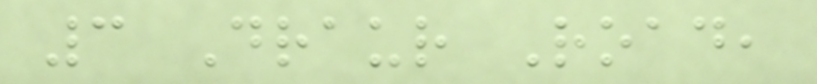3 Draur Road,
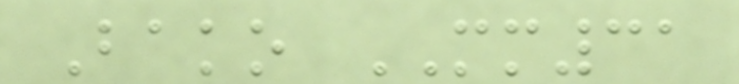Bako MM31
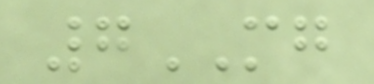7MG
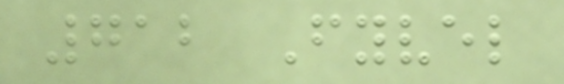712 Fyvel
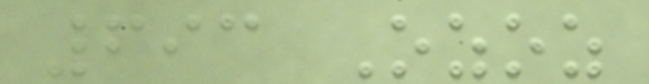693 Ozoz
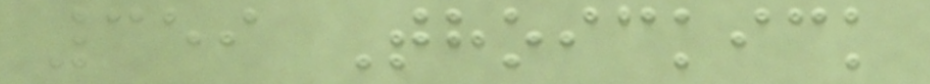359 Thoickick
